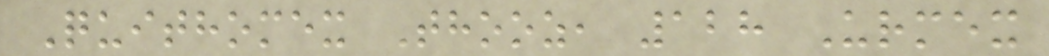Quithomex Thooz, 128 Urmex
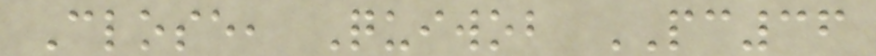Close, Quiwob PC36
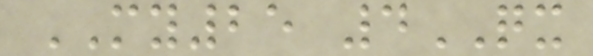MY25 4QX
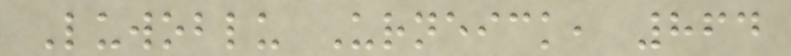Luwoblu Urneick, 864
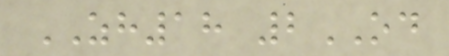ZH18 2OD
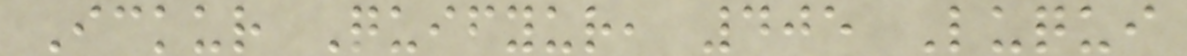Ickur Quifyur, 405 Luqui
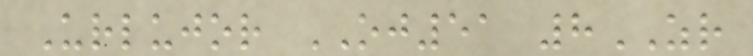Urlujor OJ51 8ZR
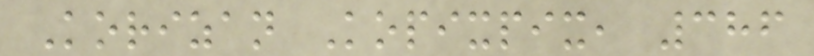Korizan Kopixpix, 386
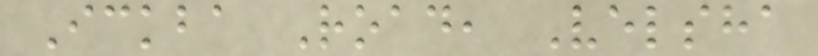Ickba Road, Velsha
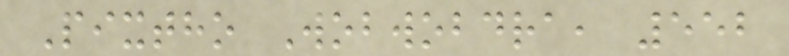Pixtho Wobwobdra, 552
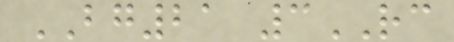BG21 3RC
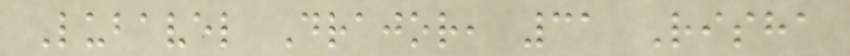Lubavel Drajor, 31 Risha
